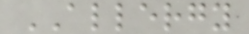ALLERGY
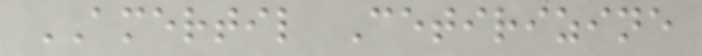AMERTIL Cetirizine
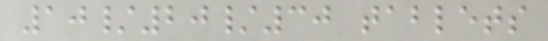10/20/30 tablets
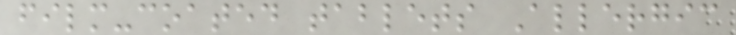film-coated tablets Allergic
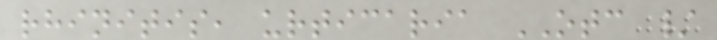rhinitis, urticaria OTC /
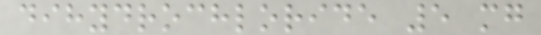dihydrochloride 5 mg
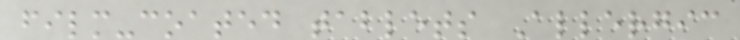film-coated tablets Allergic
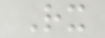Rx
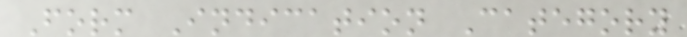Form Indication Category
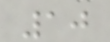10
